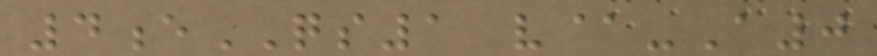4eQS1 v@-A0
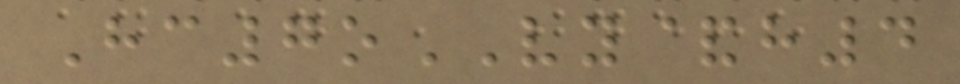Hc7oVY&h4
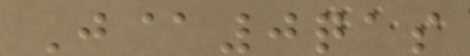J@0qas
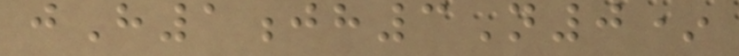jH1jh3N0*
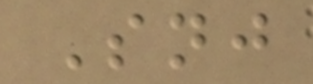Snj
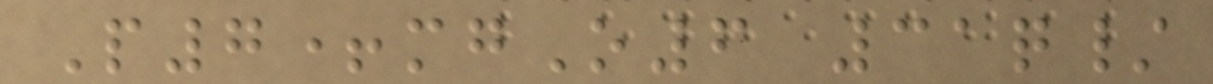P7+mgO6 31q/
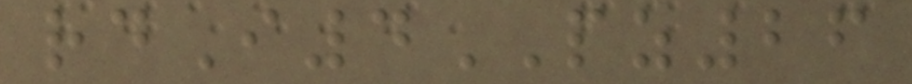rdI4PZ26
